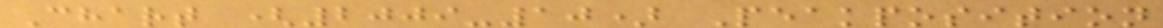Chart (2009-10) Peakposition
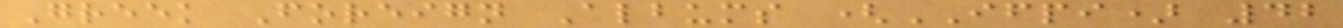Greek Foreign Albums (IFPI) 42
